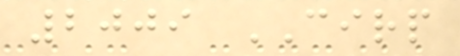2009 CIRP
